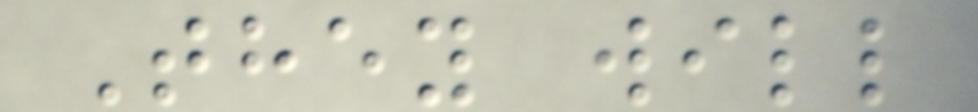They will
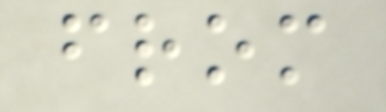from
